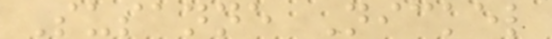Susanne Nickel
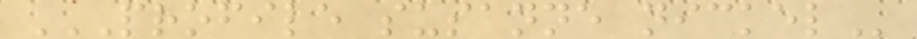PROFILE SUSANNE NICKEL
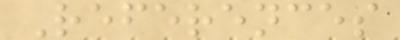References
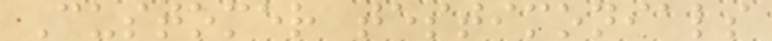Customer testimonials
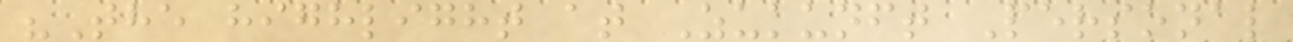"The highlight at Zukunft Personal
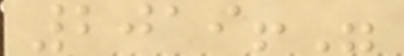2019!"
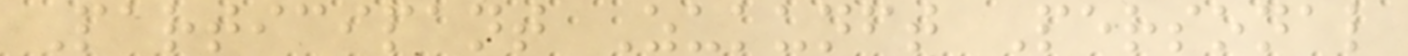Participant Zukunft Personal
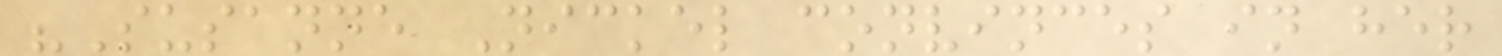"Susanne Nickel convinces in her
